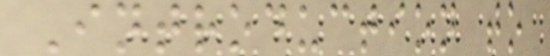Introduction to
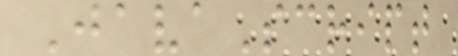JavaScript
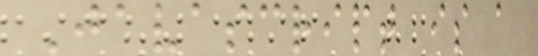Javascript is a
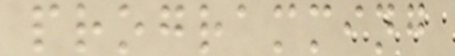programming
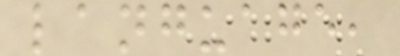language,
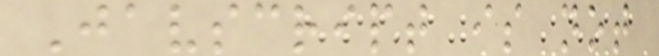Javscript is not
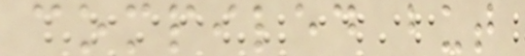compiled but
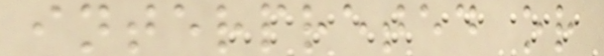interpreted or
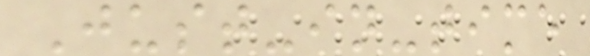Just-in-time
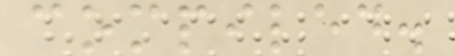compiled.
